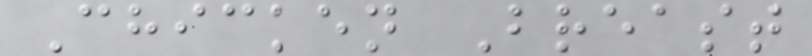Chicken Breast
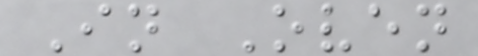In Oven
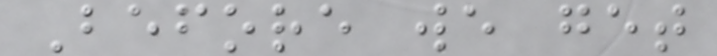Before we get
